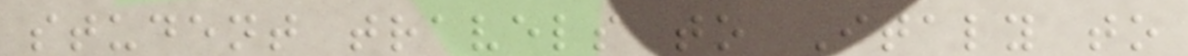student travels to Italy to
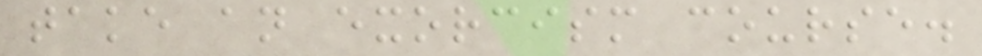take an exorcism course.
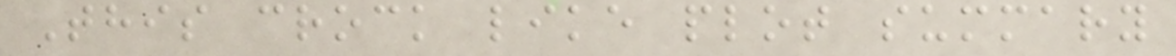This crock like plot summary
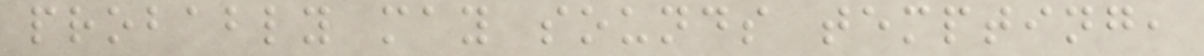probably may sounds tempting,
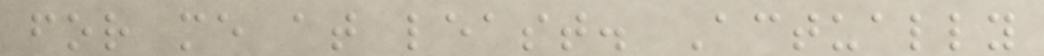for me at least. Actually
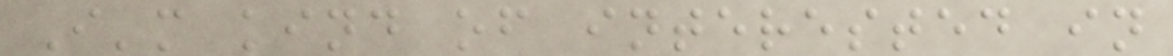I'm kind of interested in
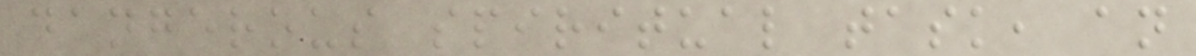dangerous spiritual task, an
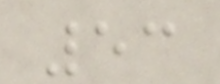53
